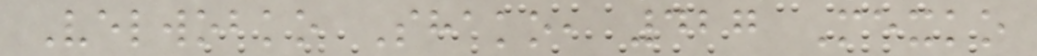Velwobko Shako, 427 Mexko
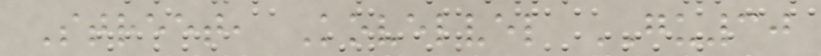Street, Kovelvel GU30
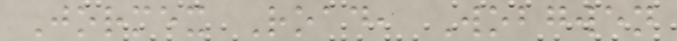Jormex Road, Wobgwen
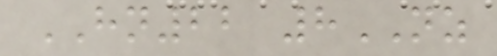HN22 8NZ
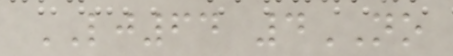LJ64 4NO
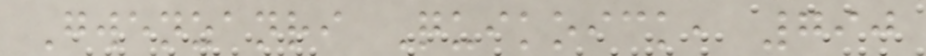Gwenzanri Quikoick, 790
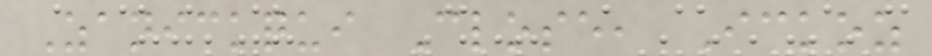Zanickqui Close, Ickoz
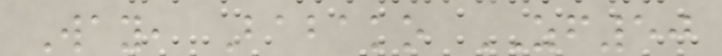Way, Babako ZF50
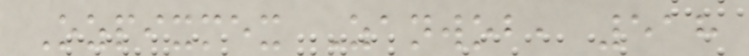Ozpixmex Zanwob, 518
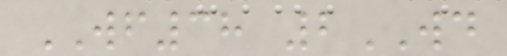WF38 2WD
